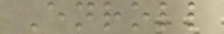Enroll
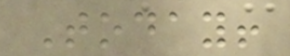Today!
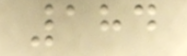184
